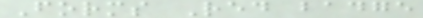Forms Red badge
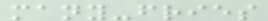many-fries
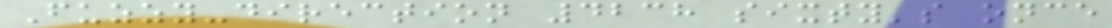Fuzzy-direction 4238 sixty's once
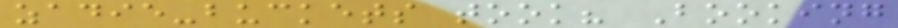zadie-buckets took? Booking
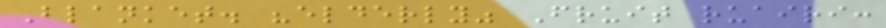Blanket. "elderly" Fruit ruairi:
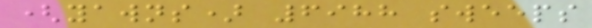(yawns) 6988 sweeps
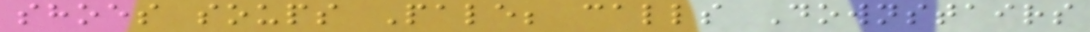shoes soups Pale; calls Downstairs
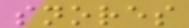snores
